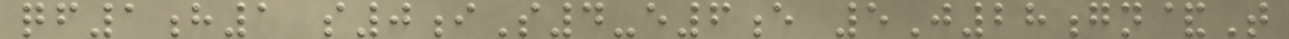qf1h1 s0iS4-e6e 5J28gn&T
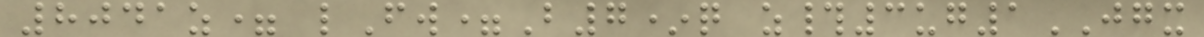8041z= lFw=B7*q z#3ug1JGX
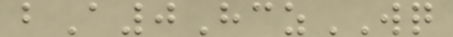bA0HczWQ
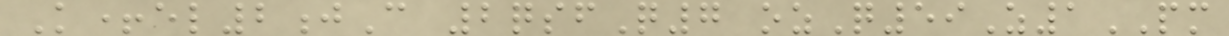K+el2jC 2qsfQ7 ozQ59Z1PM
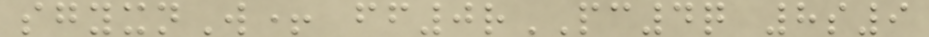sgyxnW+ ff0rPC4q 8s9
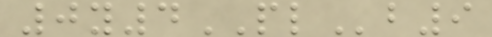0y4PLb9
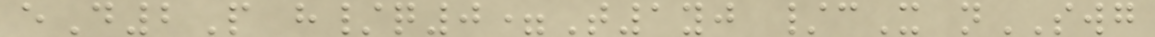eD2P h/q0=T1yj /cX nSWG
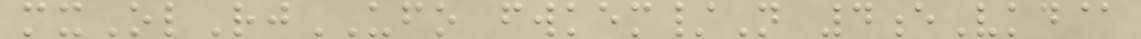mxOlRjUFO fwkem/N 4eVkd@
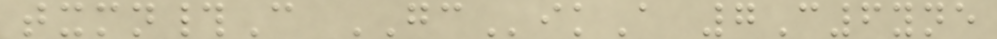txmn#C GCikA 7C6yne
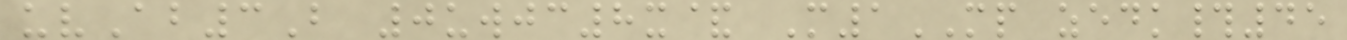uvAb3B 0uwjc8x& M1MP zedk#45
